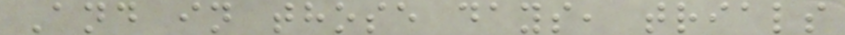And in those days, trials
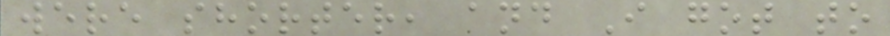were shorter, and I got to
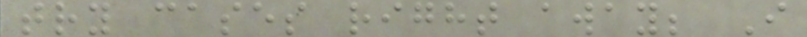try cases right away; I
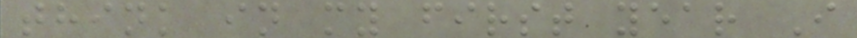think in my first year I
